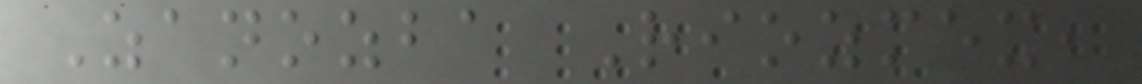Zanozba Riozmex,
